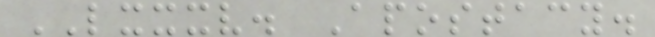LXXXV. Apostacy.
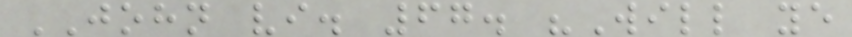JOHN vi. 67. "Will ye
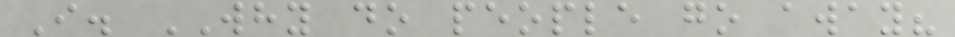I. WHY do people go away?
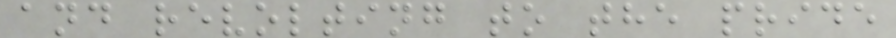and revolting to the pride
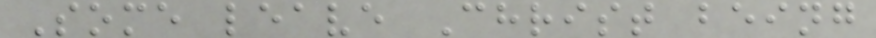Some leave Christ being
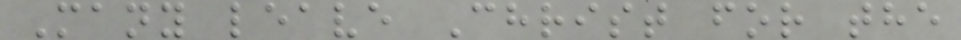Many leave Christ for the
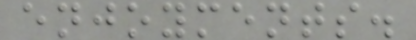enjoyments.
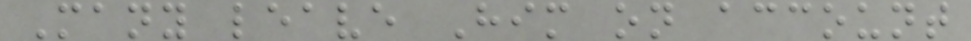Many leave Him on account
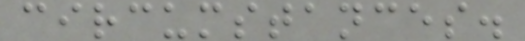circumstances.
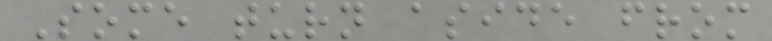Some turn aside from
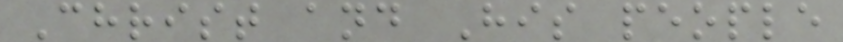Christ and His people
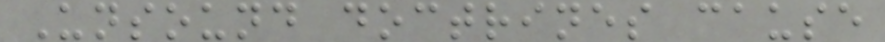Unsound doctrines cause
